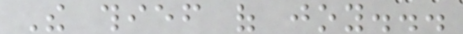The thief of joy...
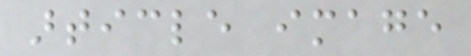article image
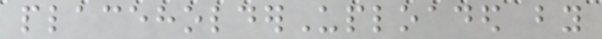placeholderUploaded by
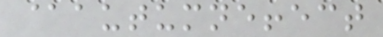@autumneffect
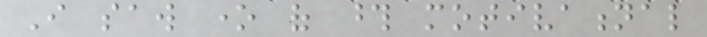I saw one of those motivational
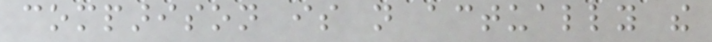comparison is not actually the
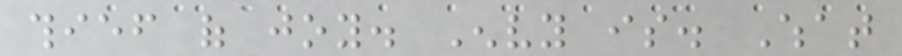thief of joy. Envy is. What
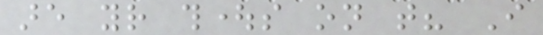are your thoughts on that? I
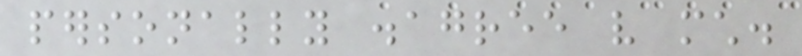personally disagree very much.
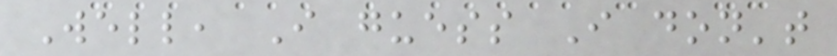Well, I guess I don't
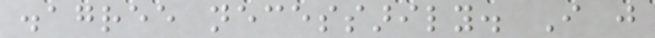disagree necessarily. I just
